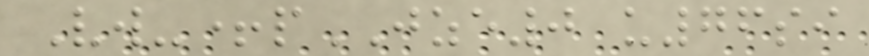Vw-+pJZE0 u76si
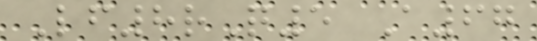Lf8rQ5 A67
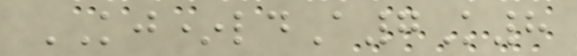KJ*ldA7K8
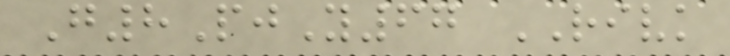G8PjY67 RIVK
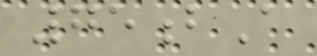75bA
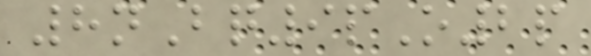8nBq9pO2p
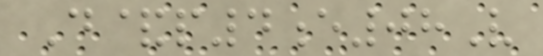D&p4e08V
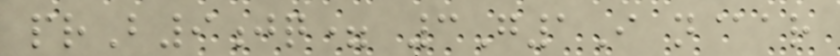prB9jq= 3G1I n@ar
